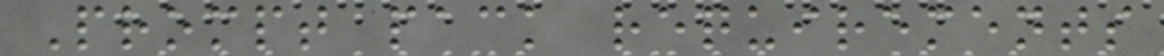Prompt pack requirements
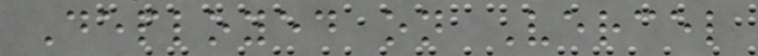Deployed on Vercel
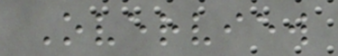Overview
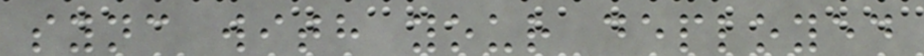sync with your deployed
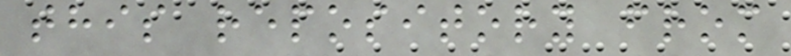this repository from
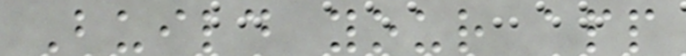Build your app
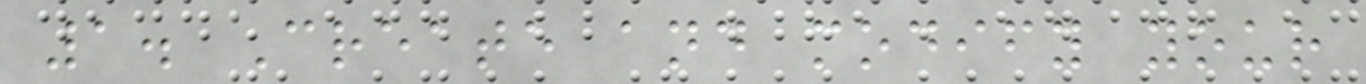1. Create and modify your
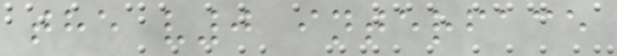the v0 interface
